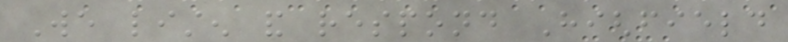We listen and respond Highfield
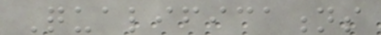Qualifications
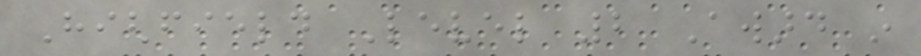Highfield Level 2 Award in
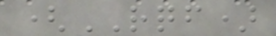(RQF)
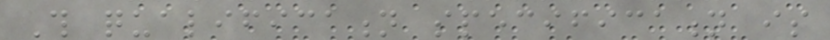This qualification specification is
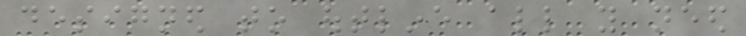designed to outline all you need
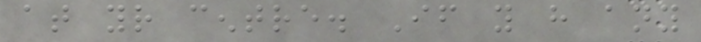at your centre. If you have any
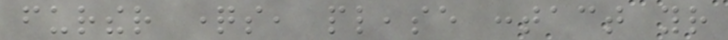further questions, please contact your
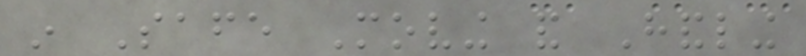in Safe Moving and Handling
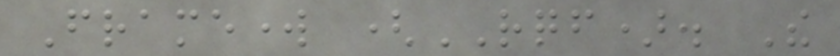Framework (RQF). The
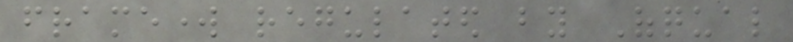framework regulated by Ofqual
